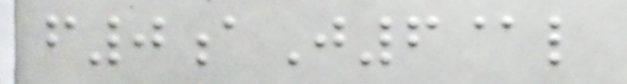f0aJ6@l
